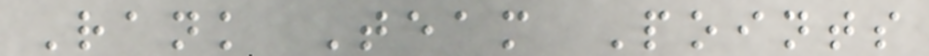Rank Team Points
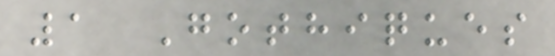1 Gothiques
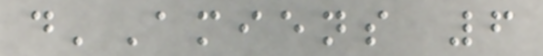d'Amiens 6
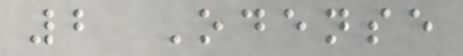2 Odense
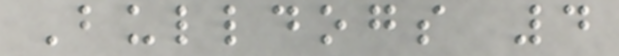Bulldogs 4
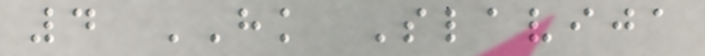4 HK Slavija
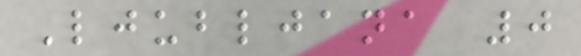Ljubljana 0
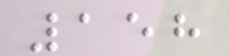158
